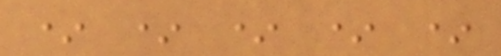* * * * *
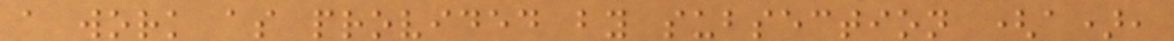a work as provided by subsection (a),
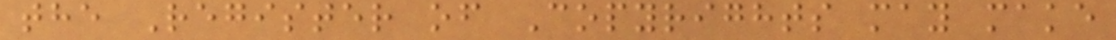the Register of Copyrights may make
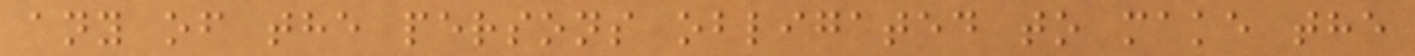any of the persons obligated to make the
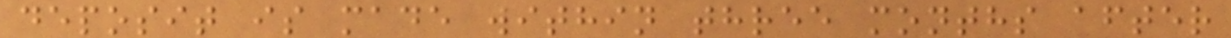deposit is made within three months after
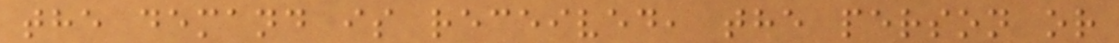the demand is received, the person or
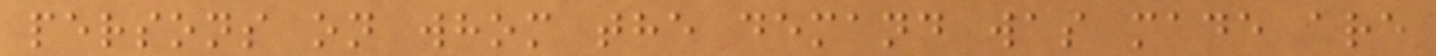persons on whom the demand was made are
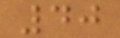40
